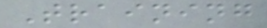Training
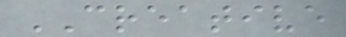CREATIVE
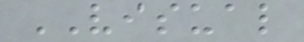VISUAL
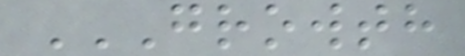GROWTH
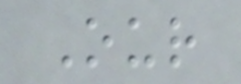Our
